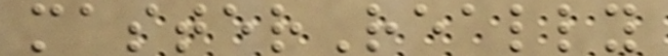masterReally
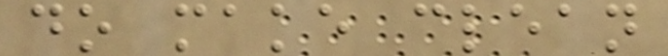do make clean
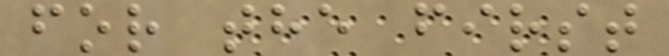for the first
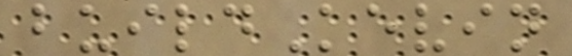buildKevin
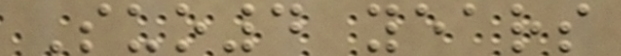Suo4 years
